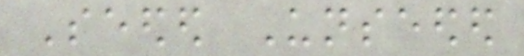Seeded Unseeded
